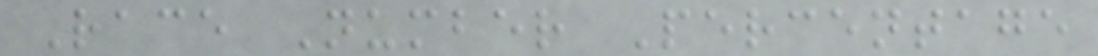Race Number Percentage
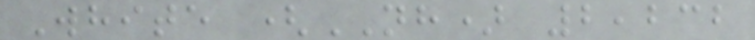White (NH) 2,232
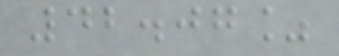42.07%
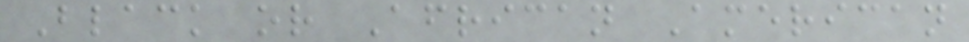Black or African American
